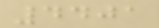4401
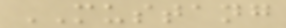MUSTANG
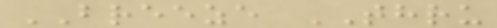BREEZE THRU
